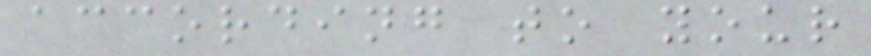according to your
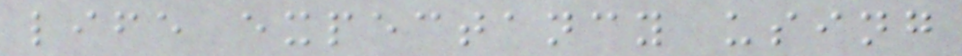life expectancy using
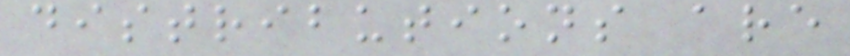distributions are
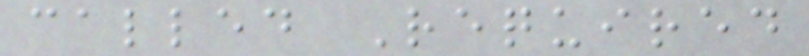called Required
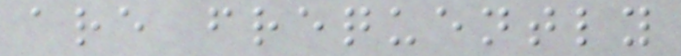are frequently
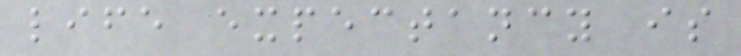life expectancy is
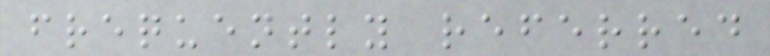frequently referred
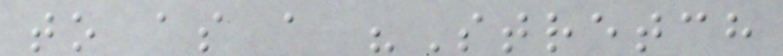to as a "Stretch
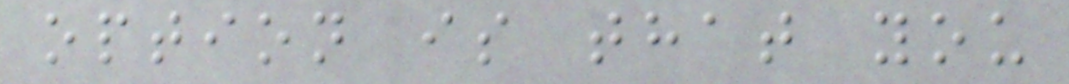option is that you
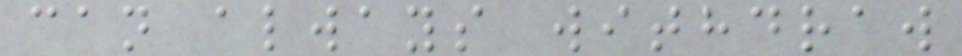can always withdraw
